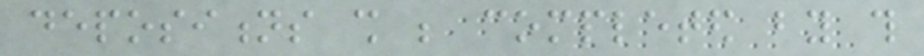depositions shall be completed by this
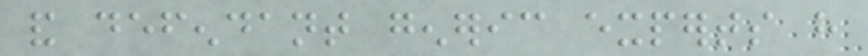and defendant generic experts have
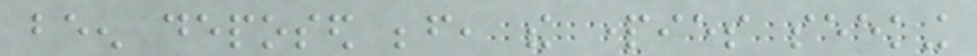been deposed before, the parties seeking
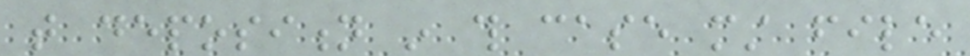that deposition in this case must file
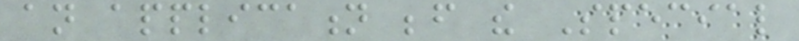an application before the Special
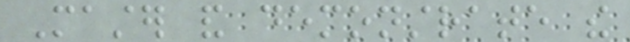Master and demonstrate the
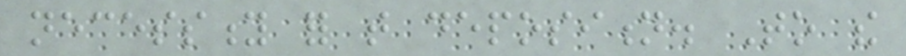necessity for that deposition. To the
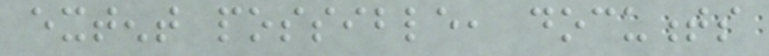extent possible, documents
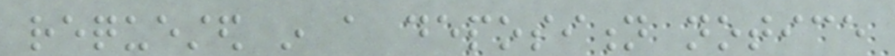requested in a deposition notice
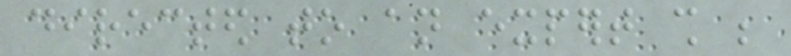directed to an expert shall be
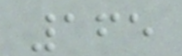165
